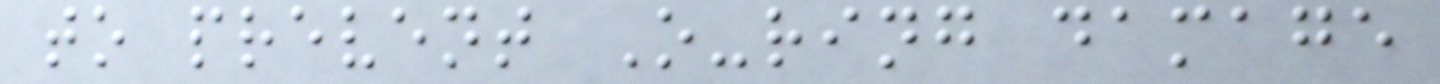to prevent O-ring damage
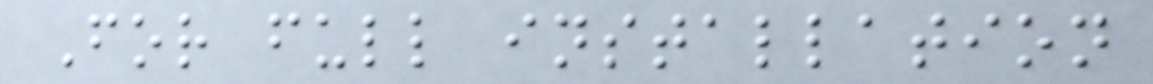For full installation
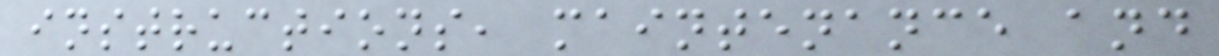instructions, maintenance and
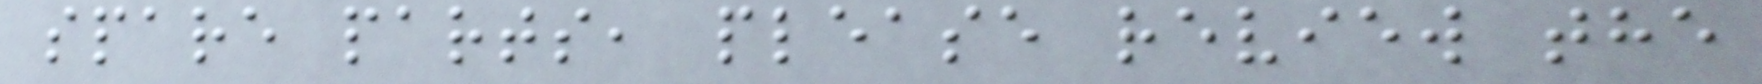spare parts, please review the
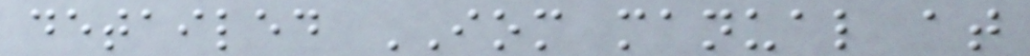detailed IOM manual at
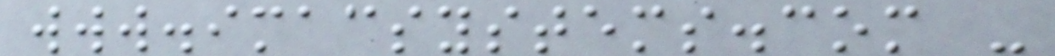www.imacsystems.com -
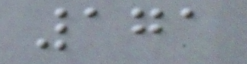171
